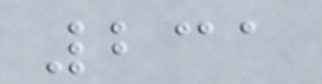231
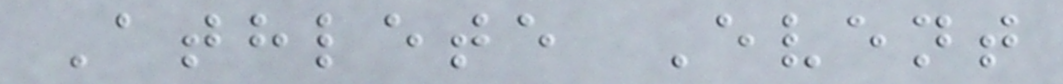Athlete Event
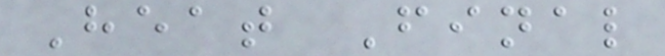Heat Final
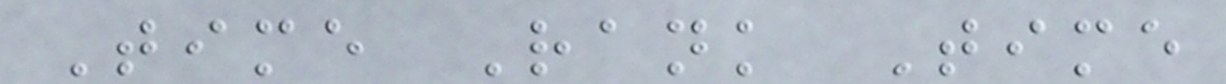Time Rank Time
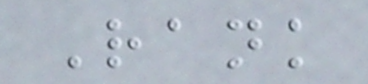Rank
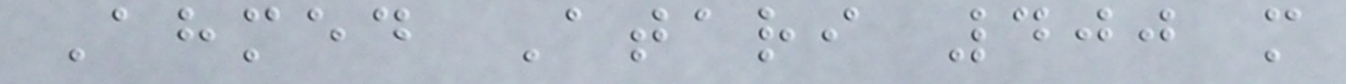Ahmed Atari 400 m
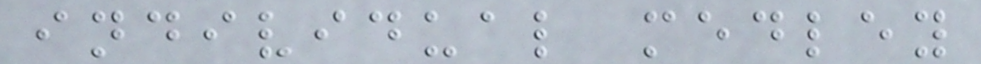individual medley
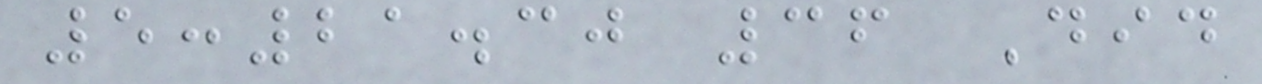5:21.30 36 Did
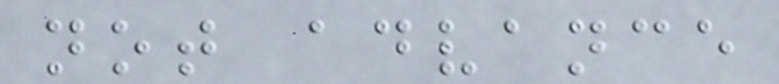not advance
